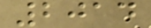2014
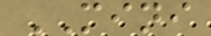MINI
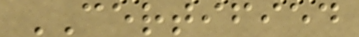CERTIFIED
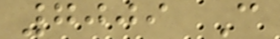7009 C
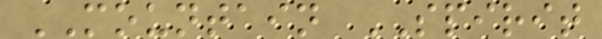MOUNTAIN SPIRIT
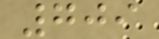709
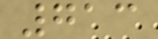713
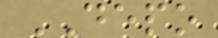DEPO
